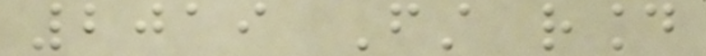2019 First round
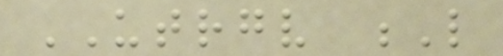UTRGV L
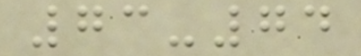73-74
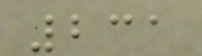231
